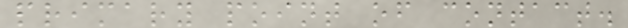primary point of contact.
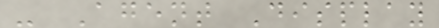- Agent Display
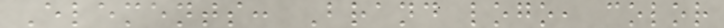Elements: Brand logo, color
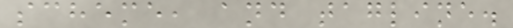scheme, and tagline.
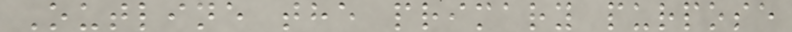Outline the primary purpose
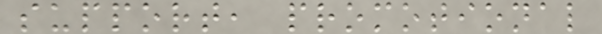support, promotional
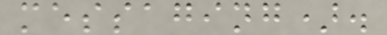messaging).
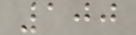100
